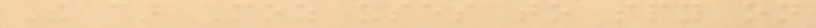The car Moz uses to spy on
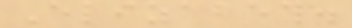Elizabeth.
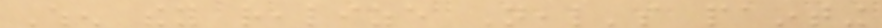When they realize Neal's painting
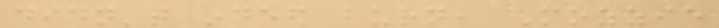didn't indeed burn, Mozzie
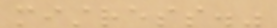mistress."
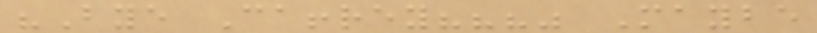"Bye Caffrey???" Maybe
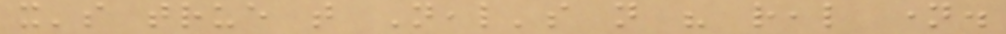it's true that Neal's not his real name.
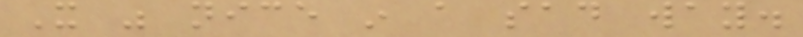It was nice in a sad way.
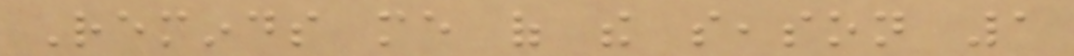Reminds me of the season 1
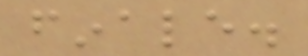finale.
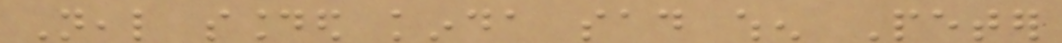Neal sounded kinda sad when Peter
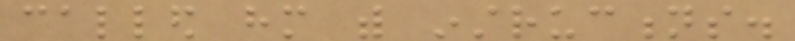called him with instructions.
